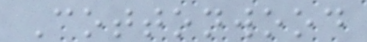Cottonwood
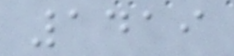1419
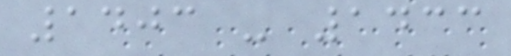1403 - 1433
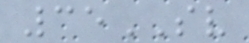35SV
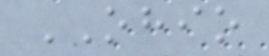OHIO
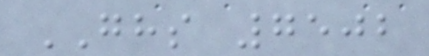GHS 7502
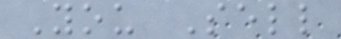You Sell
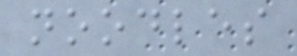noodles
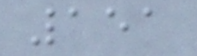151
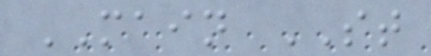MAIN ST
